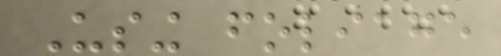Using foliage
